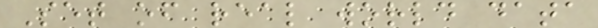Set of real world data
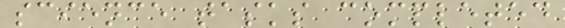science tasks completed
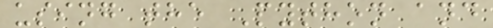using the Python and
